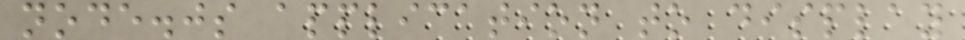node.js application to display
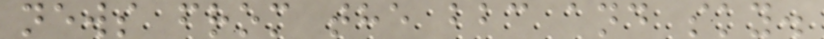news from the bbc and sky.
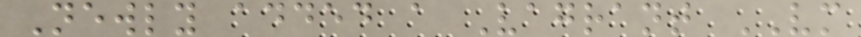Newly added a Vagrant VM
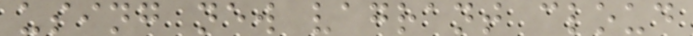using new vagrant cloud
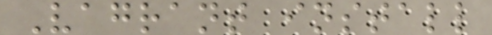Vagrant install
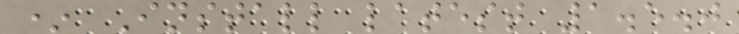* Install latest 1.5.0
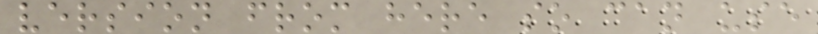version from here so can use
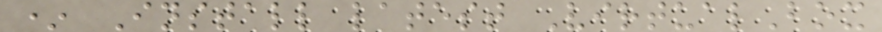* Install latest VirtualBox
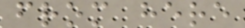from here
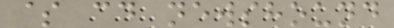$ cd newshound
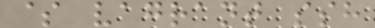$ vagrant ssh
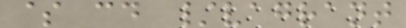$ cd /vagrant
